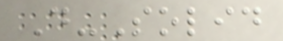D-Solid
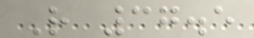R 37.5
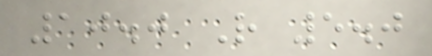10.0 R 5.0
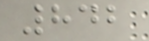842
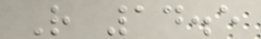R 14.5
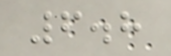6.8
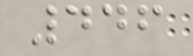446
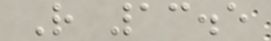R 13.5
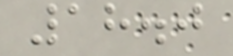18.0
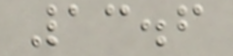13.6
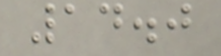14.0
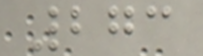273
